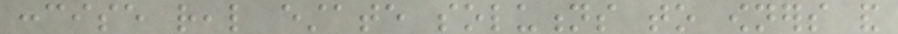concise real estate solutions to owners and
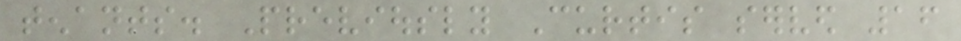tenants. Previously Curtis served 16
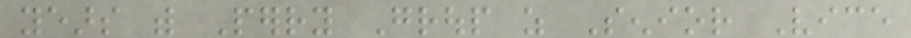years with Perry Group as Senior Vice
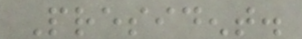President.
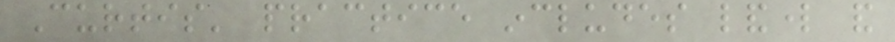Curtis' practice includes landlord and
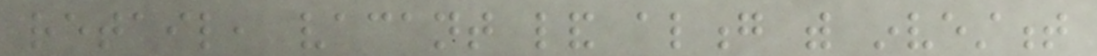retail, vacant land along with investment
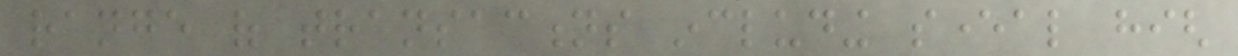range of transactions including several high
